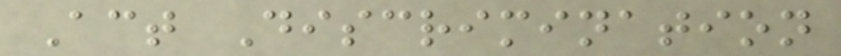Act Discrimination
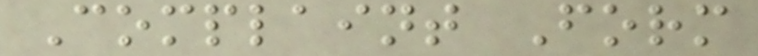Complaint Form
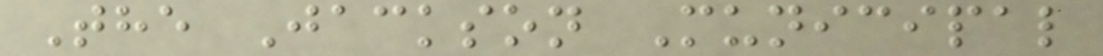The Jackson Municipal
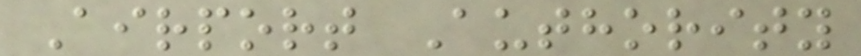Airport Authority
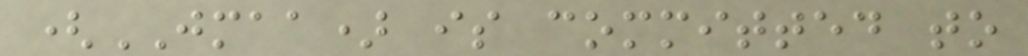(JMAA) is committed to
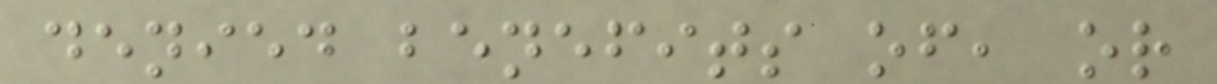denied benefits of, or
